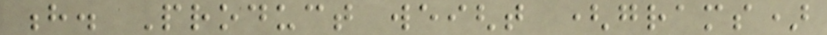h. Product weight (grams)
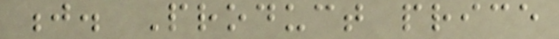j. Product price
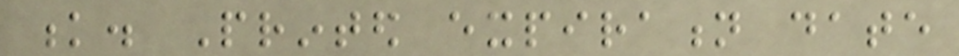k. Printed expiration date
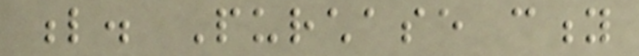l. Purchase city
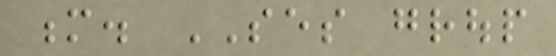m. SES group
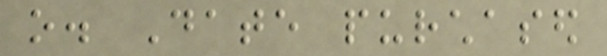o. Date purchased
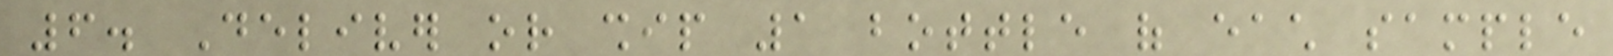6. Deliver or ship 1 bottle of each sample
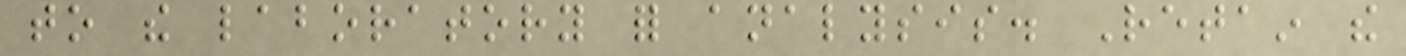to the laboratory for analysis. Retain the
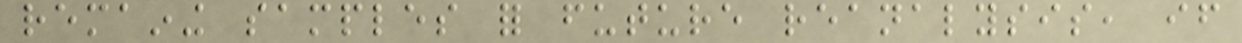remaining samples for future reanalysis, if
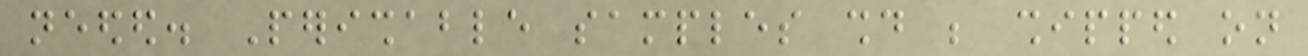needed. Perishable samples should be shipped on
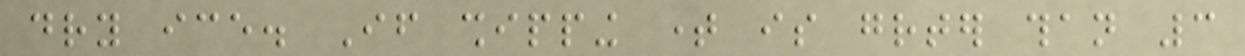dry ice. If shipping time is greater than 3
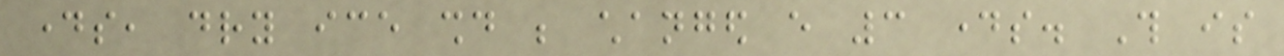days, dry ice should be changed every 3 days. This is
